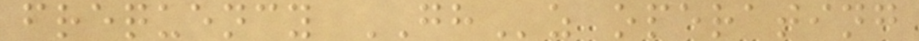frequency GHz operating
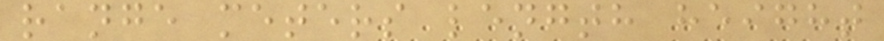range meters length height
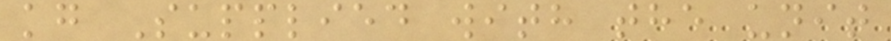kg Supplied with the unit
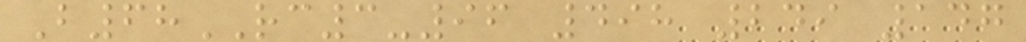B68RC3-96 498 249 147
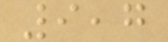9,7
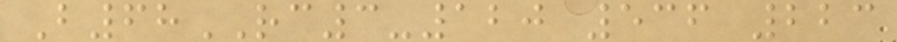B68RC3-120 536 223
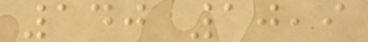140 10,9
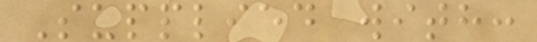Supplied with:
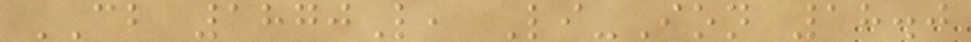CB 1870L, Li-Ion 18.0
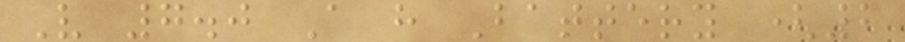V 7.0 A h Battery (2
